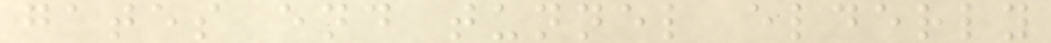gates end tunnel elderly
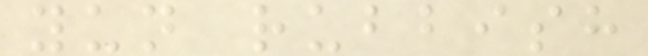yun rubbish
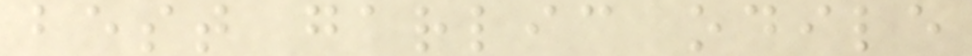best garlic odile
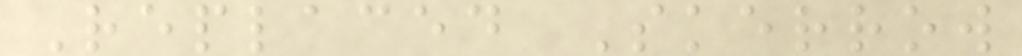Replaced Skerrow
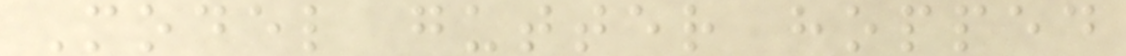Model gutter hopped
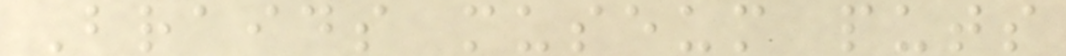Braids museum puts
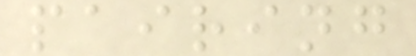pairing
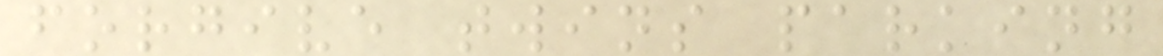forgive twins parking
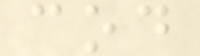cod
